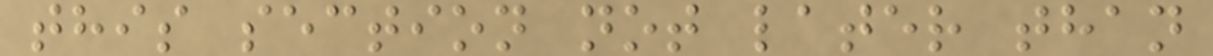this section not later than
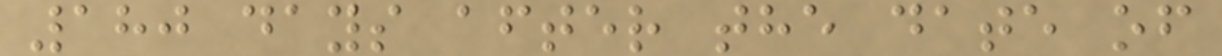180 days after the date of
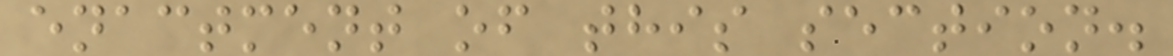enactment of this section.
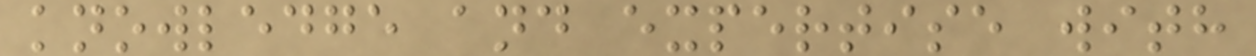knowledge and expertise with
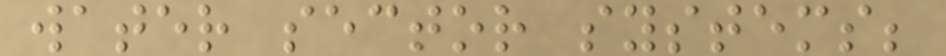water sector systems;
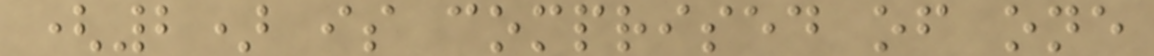(2) is comprised of one
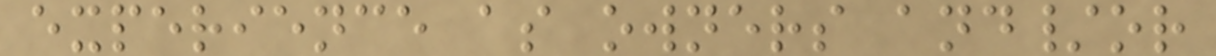experience as owners and/or
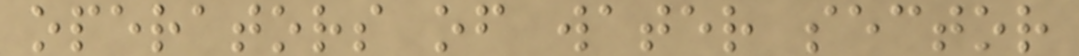operators of water sector
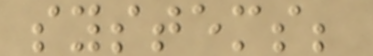systems;
